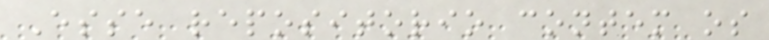Esse repositorio contem os
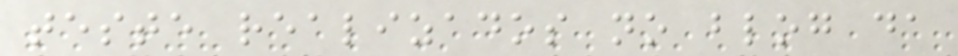teste realizados no blog da
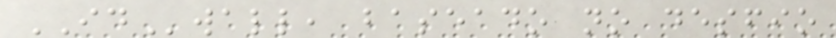IDwall, baseado no desfio
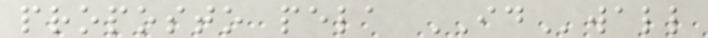proposto pela IDwall
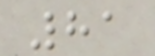81
